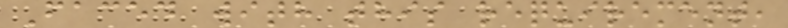Faced with this requirement,
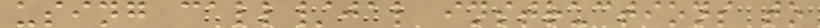using call/jal instructions to
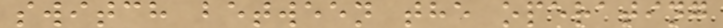switch between the operating
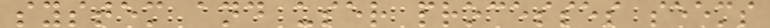system and user processes seems
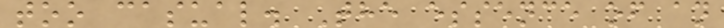too casual. The essence of an
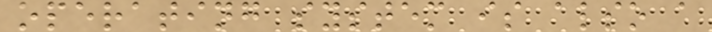operating system is also a
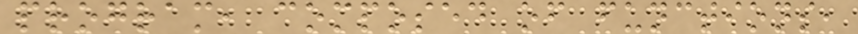program, composed of functions,
